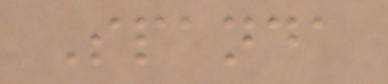Spanda
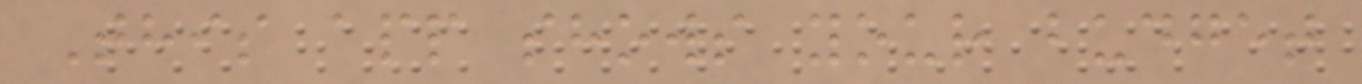This app shows your budget
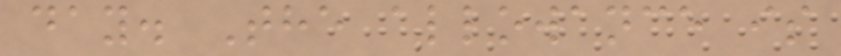day. The allowance is
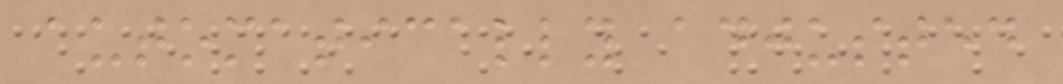automatically adjusted
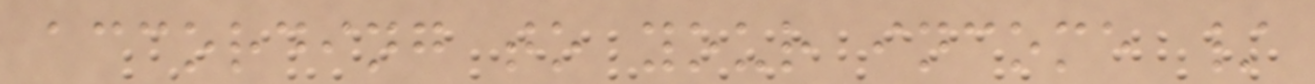according to your income /
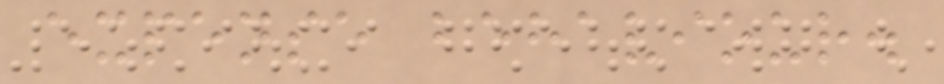expense behaviour.
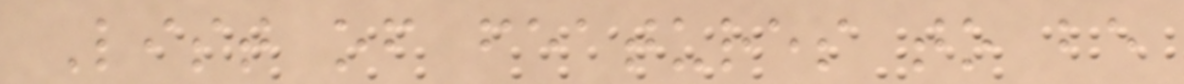List of features to be
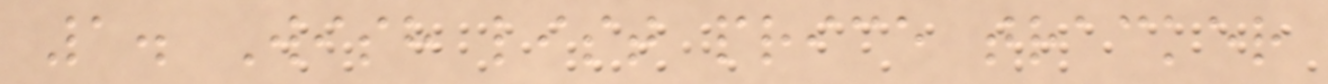1. Wish list price tracker
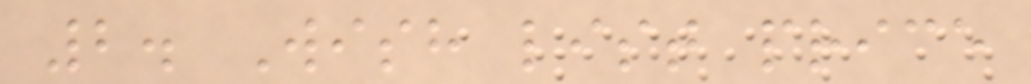2. Wish list price
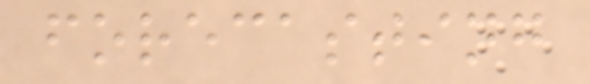forecasting
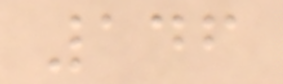146
